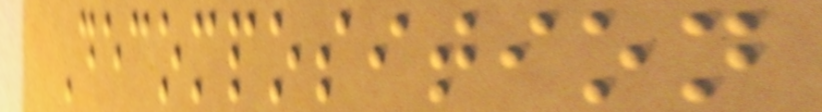Decomposition
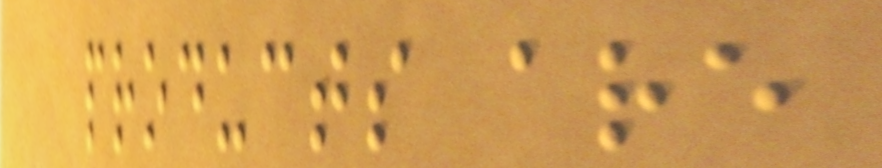products are
